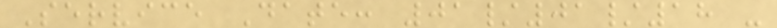Service Date: 01/01/18 -
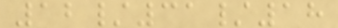12/31/18
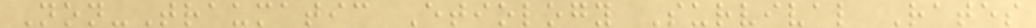Non-Traumatic Etiology Survival Rates
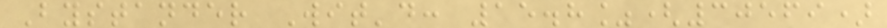Bystander Wit'd: 15.8%(30569)
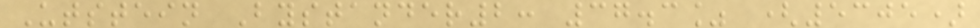Utstein Bystander2: 37.3% (5305)
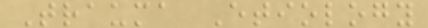Trauma Etiology
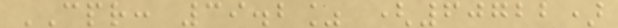CPR: 39.2% (60722)
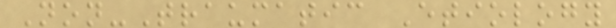Non-Traumatic Etiology
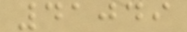41049
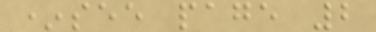*see page 2
